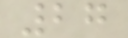27
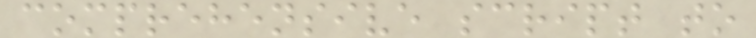comprehensive script to
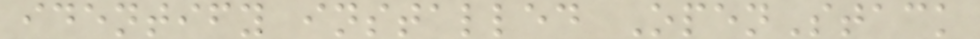identify installed OpenStack
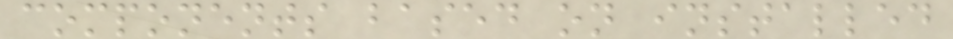components based on installed
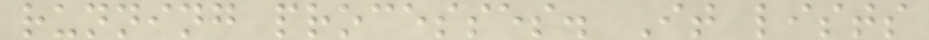running processes. It lists
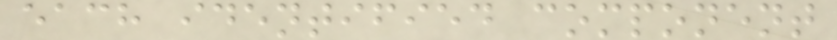each identified component
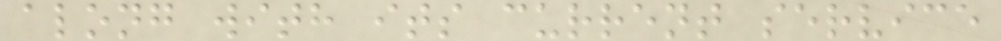along with its current service
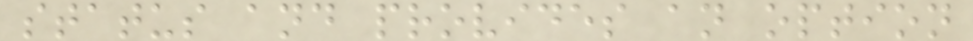status and provides an option
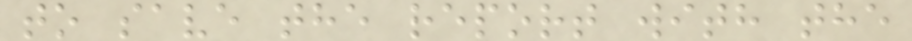to save the report with the
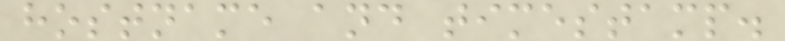hostname and timestamp.
